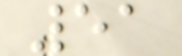51
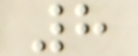8
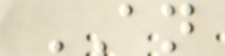AN
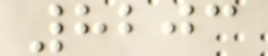8203
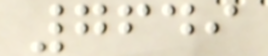7649
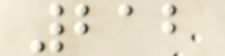212
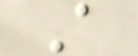A
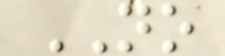NO
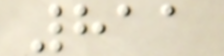811
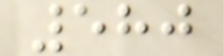580
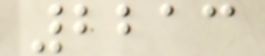2213
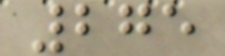275
